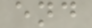end
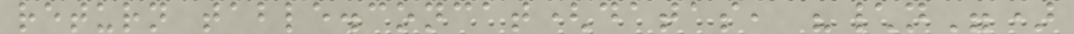return table.concat(datas, "\n")
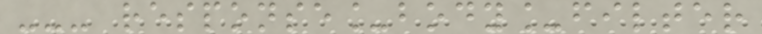--- response_body_filter
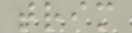trim
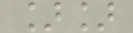]]
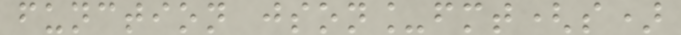function json_fmt(s)
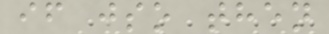if jso then
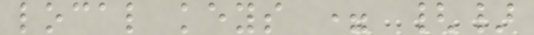local keys = {}
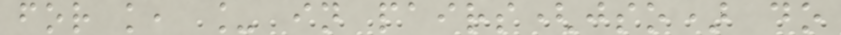for k, _ in pairs(jso) do
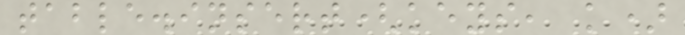table.insert(keys, k)
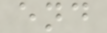end
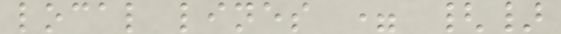local lines = {}
